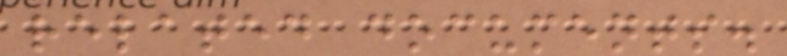related documents.
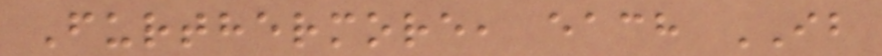Furthermore, each IB
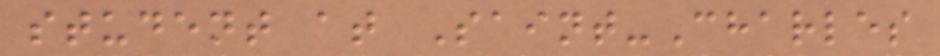student at Saint-Charles
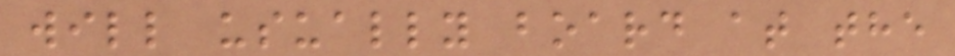will usually board at the
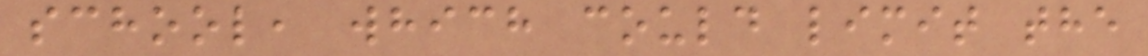school, which could limit the
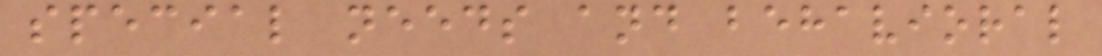special needs and behavioral
